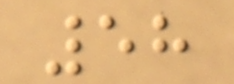58
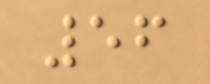56
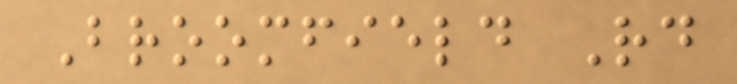Broomfield Rd
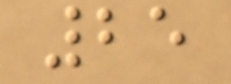25
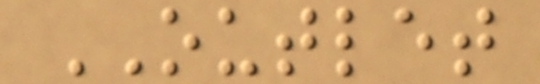OUTLET
